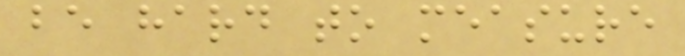be hard to measure
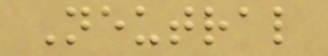Neutral
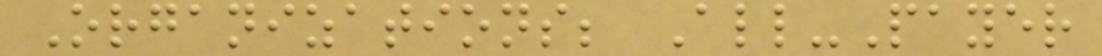Organizations; All-Payer
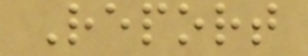Report
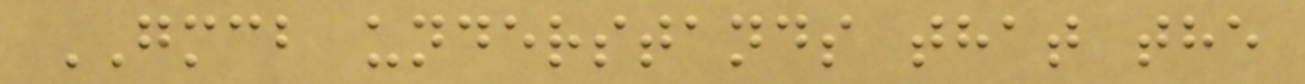GMCB understands that the
